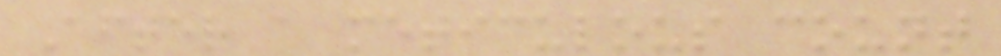After a meticulous count
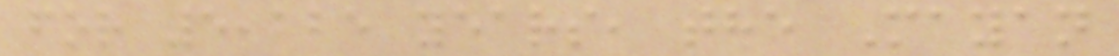for 5,125 years, the Mayan
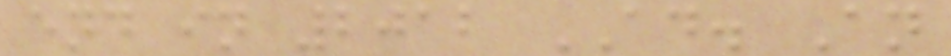end in 2012 AD. An
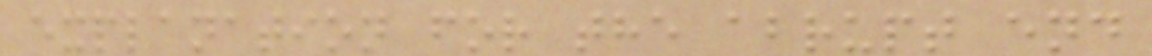explanation for the abrupt end
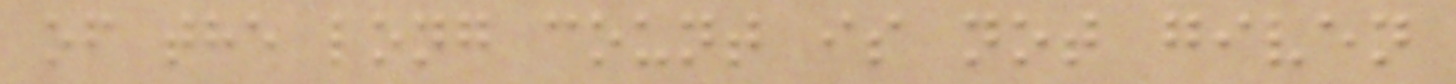of the long count is not given
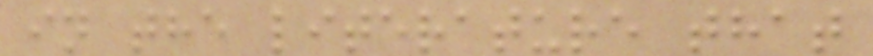in the literature that
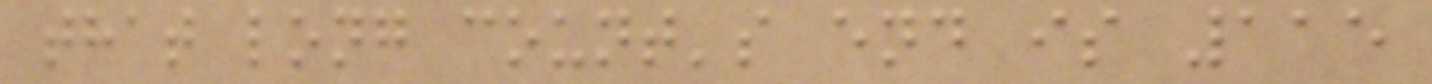that long count's end is 115
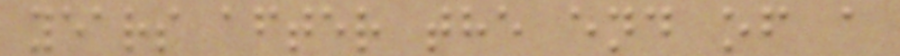years after the end of a
